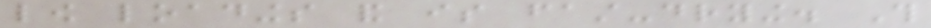low loadings and is fast-drying. This
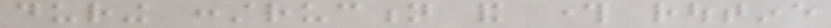during construction and through routine
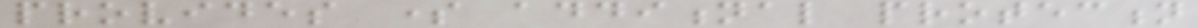provides some additional protection
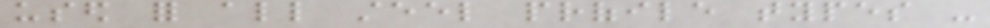used for all steel profile types -
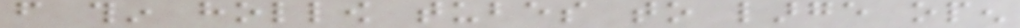from thin hollow tubes to large open
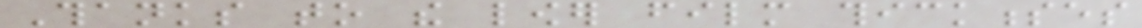Thanks to the lower film thicknesses
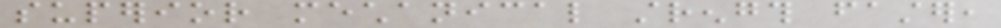superior mechanical strength faster,
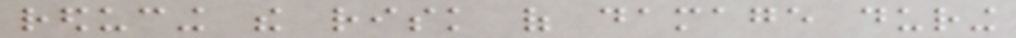reducing the risk of damage during
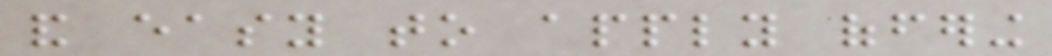and easy to apply offering
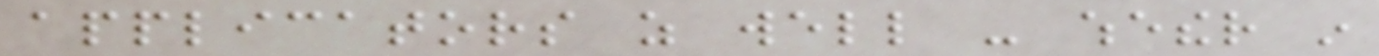applicators as well - whether in
